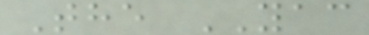The YAC
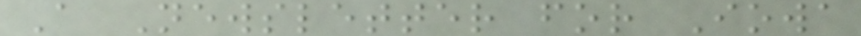A Newsletter for Iowa
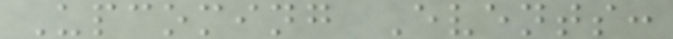Upcoming Events:
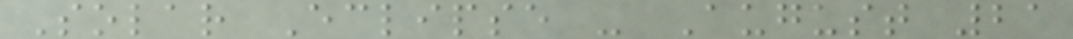Solar Eclipse - August 21
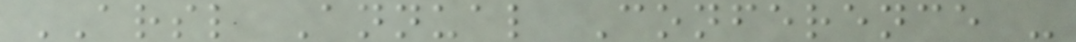ARSL Annual Conference -
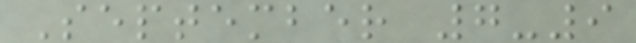September 7-9
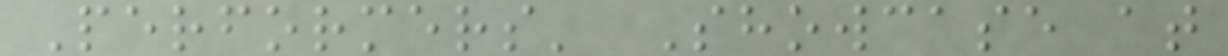Performers' Showcase at
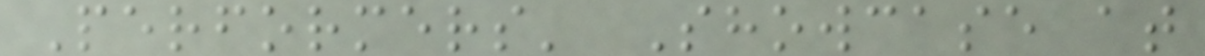Performers' Showcase at
